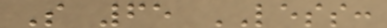S 65 LESS:
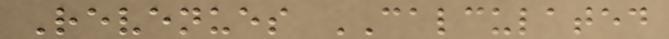Revenues CALCULATED
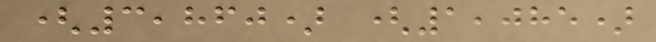(3,860) (1,085)
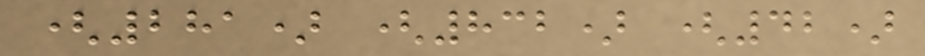(281) (832) (42)
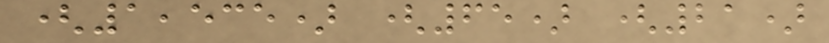(1,535) (65) (21)
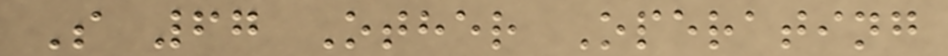S 67 Other Operating
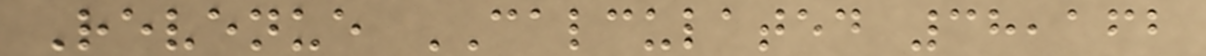Revenue CALCULATED 38,162
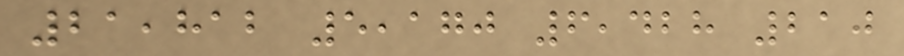21,812 5,170 6,428 210
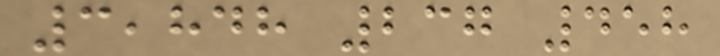3,848 237 458
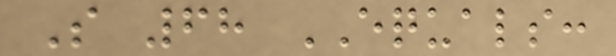S 68 EQUALS:
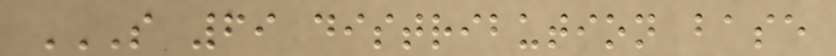S 69 DISTRIBUTION BASE
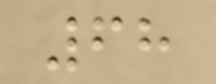68
